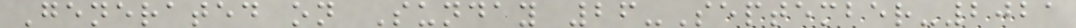Generated on Sunday 26-September-2021
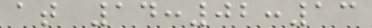at 14:02:13
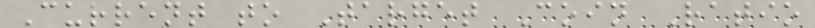Current to Target Coin Ratio
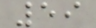59
